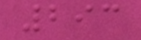293
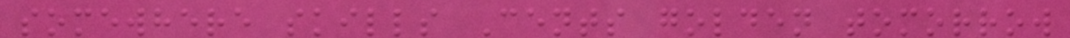somewhere skills Cents golden tomorrow
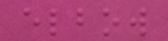elbow
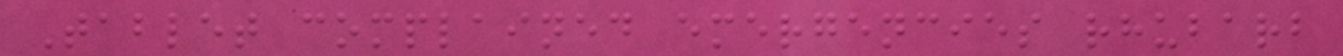Tablet complained emergencies rhubarb
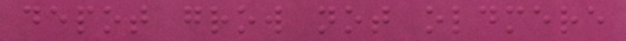depot grow not oldmere
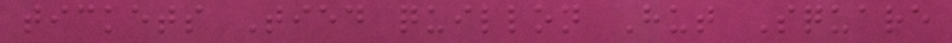tickets Tied quillon Hut Square
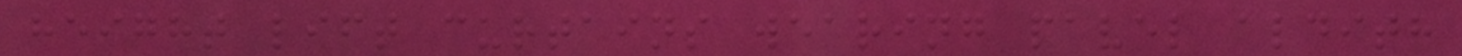height lift curtains wearing pavel aldith
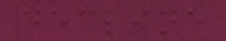decline
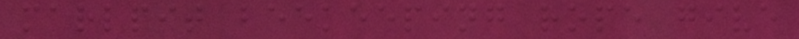marlpit beekeeping rope give
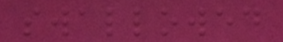swallowed
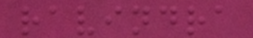ravindra
